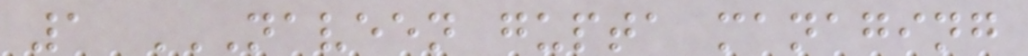1 NAVEEN GUPTA MANAGING
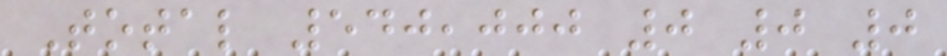Total 540,000 0 0 0
